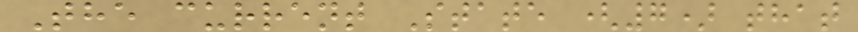The current State (7) that
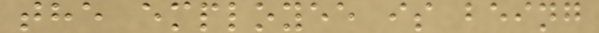the employee is being
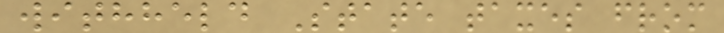withheld State taxes from
